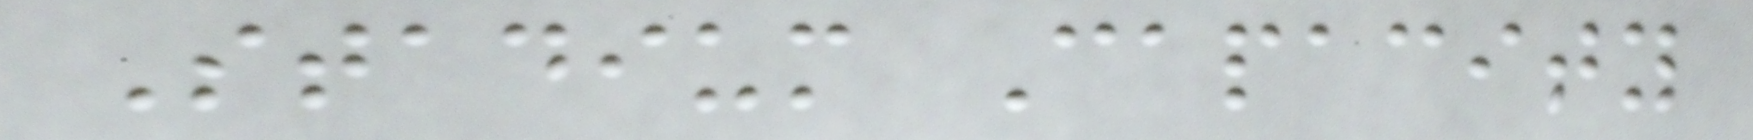Stadium Capacity
